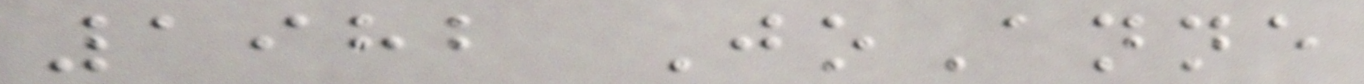1982 JoAnne
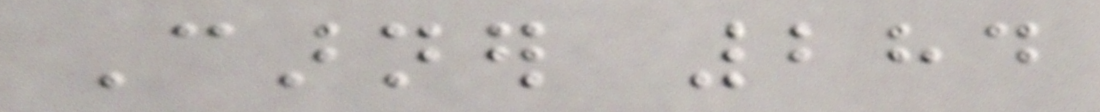Carner 284
